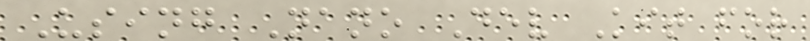Using Nano Dev Kit for
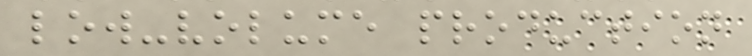low-volume production
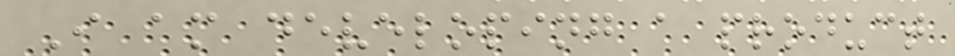I am developing a product
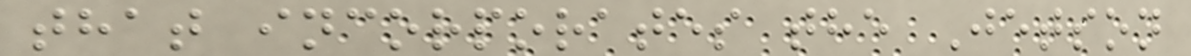that incorporates the Jetson
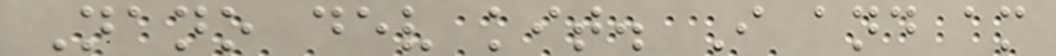Nano dev kit. I and am
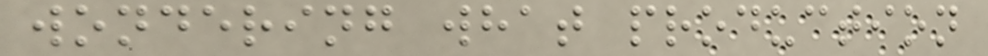wondering what production
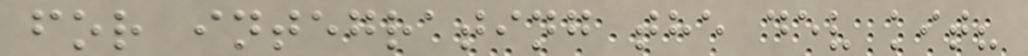for integrating the dev kit?
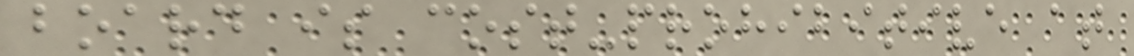board is cost-prohibitive at
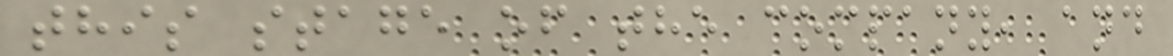this stage of the company, and
